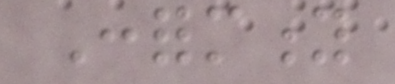Conformity
